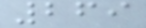269
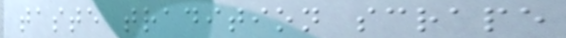taste tradition scrape
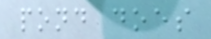pond does
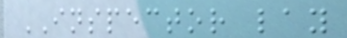INSPECTOR lay
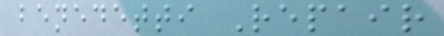benedetti Repair
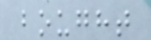bought
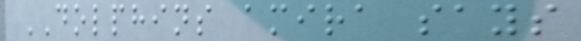DOLPHINS amira says
